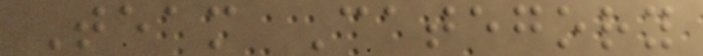Team Category
